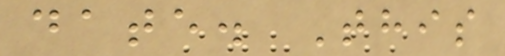date. This
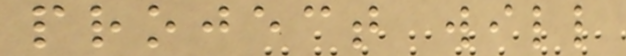project will
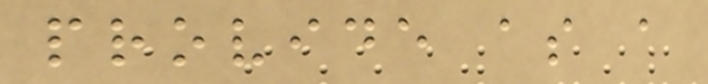provide as a
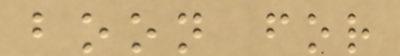boon for
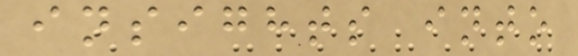insights into
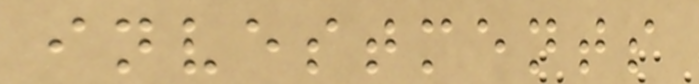investments
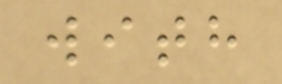with
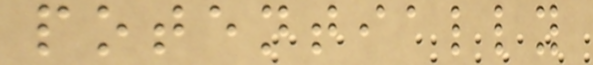potentially
